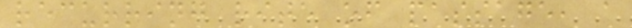recurring rite of passage, a
